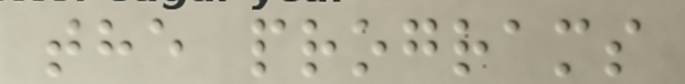the programs
